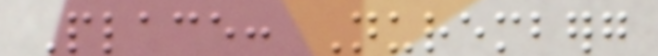Place: Nuremberg
